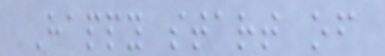Happy start of
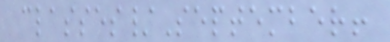classes/September!
